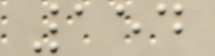154
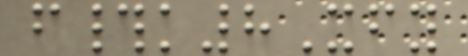f#k8Xfy
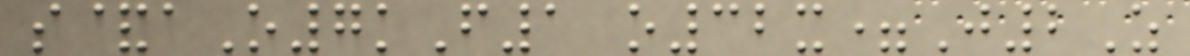s&aO7kF1 o32x=J2Z
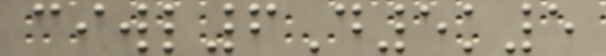ciwl6D5k5
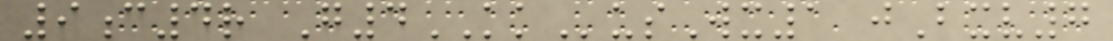9c4r G4KKusWx1 jBxv7
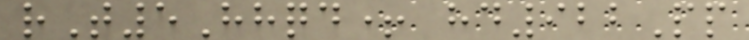rT5Hhqd+ hd922Pp
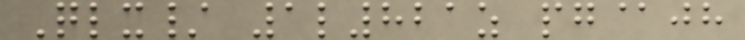Qlx/ 1l821z pg@jh
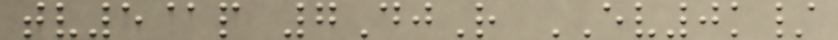tv5@p 7DjR EV0k/
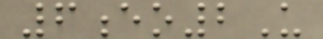6eo2U
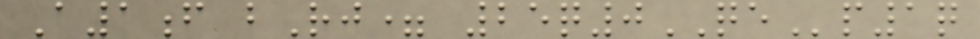A1f bRj= 25q0QEp1q
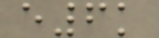e6k
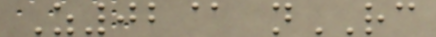Z02@ nRC
